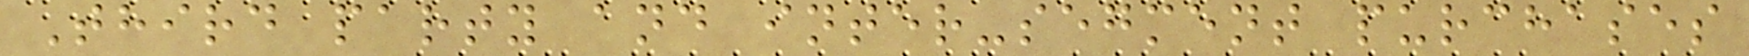Third party and inter-segment purchases
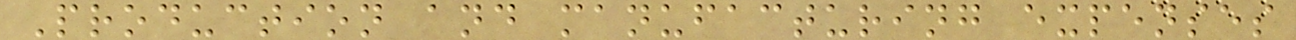Production and manufacturing expenses
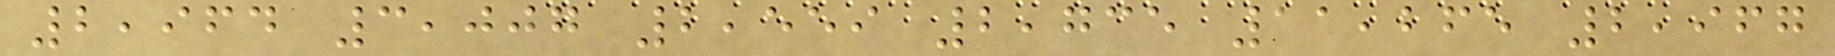2,964 3,007 2,559 2,735 11,265 2,967
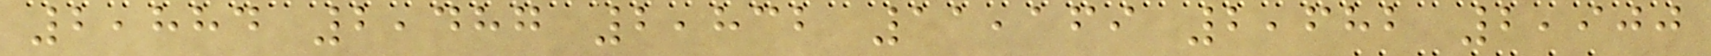2,884 2,487 2,832 11,169 2,682 2,900
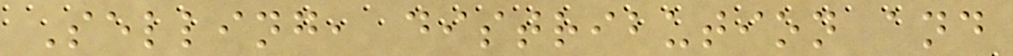Selling, distribution and
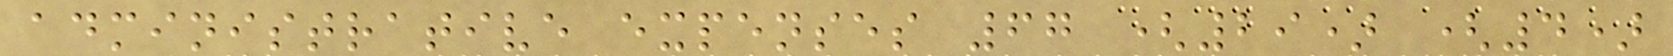administrative expenses 67 (29) (4)
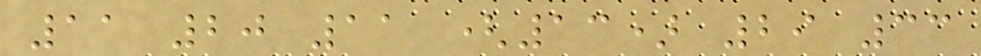11 20 11 (13) 29 33
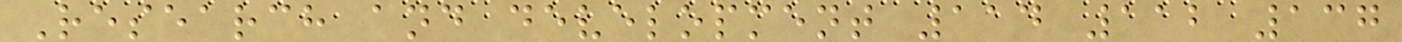Research and development 114 112 137
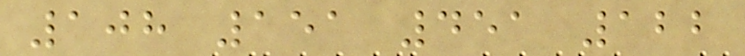108 151 451 122
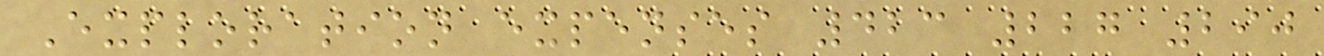Exploration expenses 423 227 290
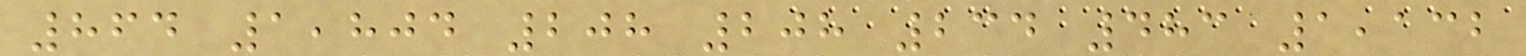864 1,804 208 208 234 483 1,132
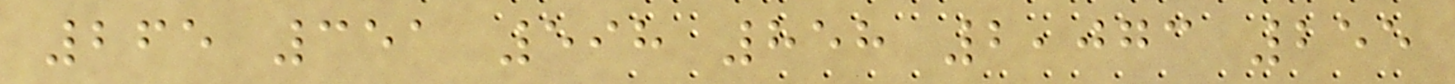265 351 598 858 2,073 255
